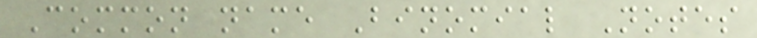Common name Binomial Notes
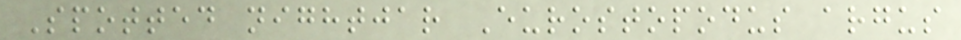Spotted nightjar Eurostopodus argus
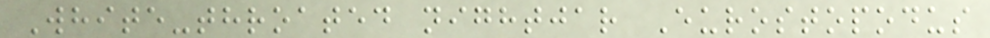White-throated nightjar Eurostopodus
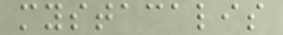mystacalis
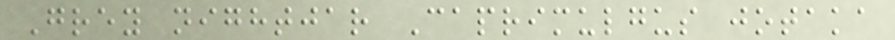Grey nightjar Caprimulgus jotaka
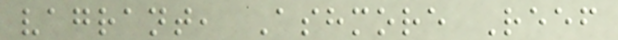vagrant, Ashmore Reef
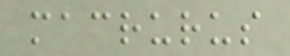macrurus
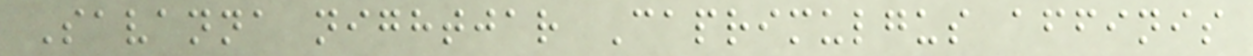Savanna nightjar Caprimulgus affinis
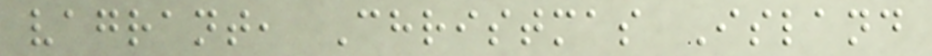vagrant, Christmas Island
